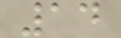14
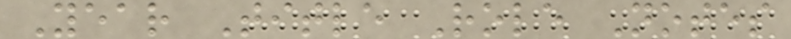Year Title Role Notes
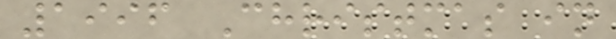1996 Christmas in
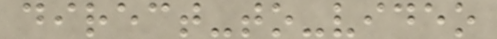direct-to-video
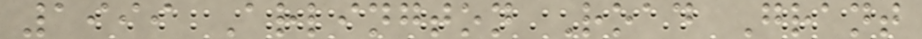1999 Arlington Road Grant
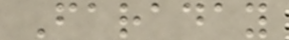Faraday
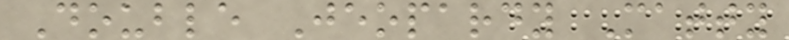Double Jeopardy Matty
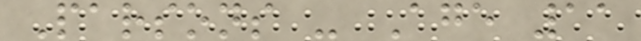Parsons - Age 11
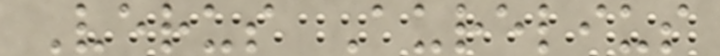Verus Aurelius
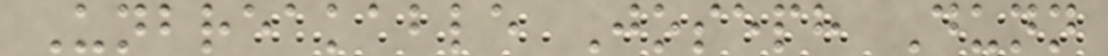Unbreakable Joseph Dunn
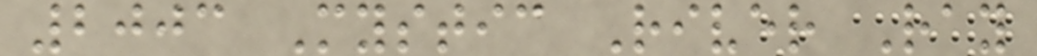2003 Mystic River Ray
